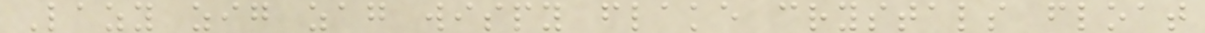Lazy zig zag wispy flake crystals float
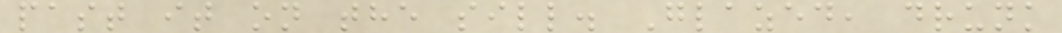past it on the sill. Glazed, drunk
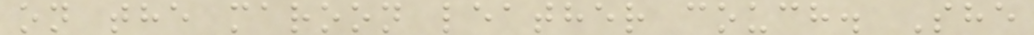on the maroon leather couch. She
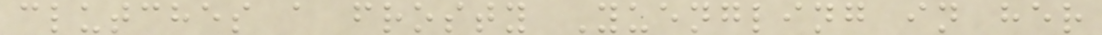clutches a frosty Yuengling in her
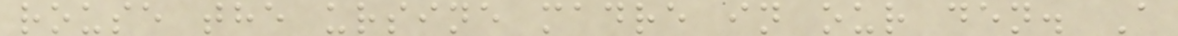rouse the ursine madre in our den. A
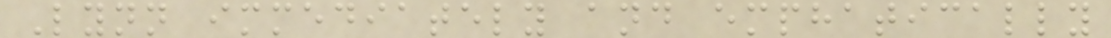Lynn immediately and emphatically
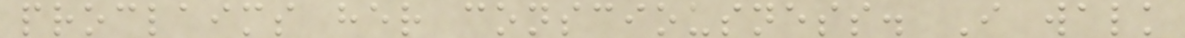proclaims her consciousness. I walk
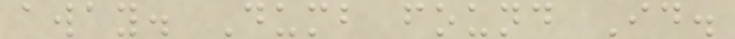away. Dumb found Id.
